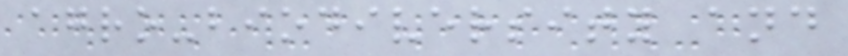agro-biodiversity and
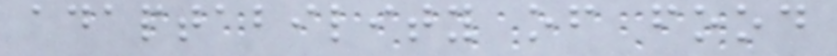adaptability of food
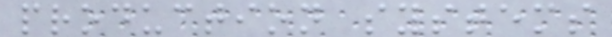production systems
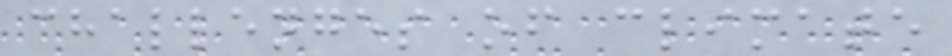challenges of climate
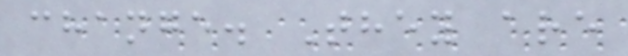change. They are
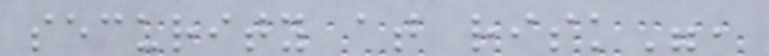security at risk",
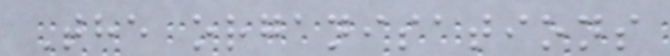The organisations
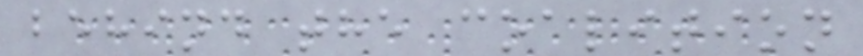behind the coalition
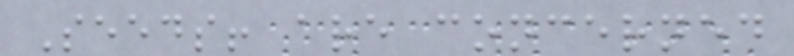Seeds! are concerned
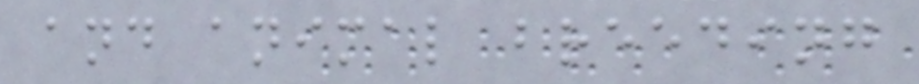and animal breeding
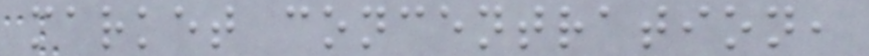market concentration,
